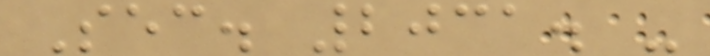Sec. 2031. -
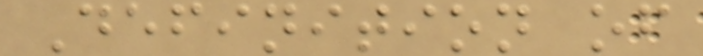Definition of
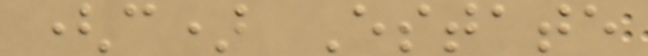(c) Estate
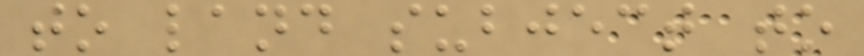to land subject to
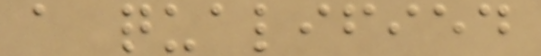a qualified
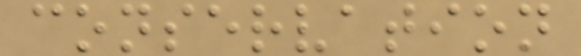conservation
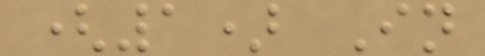(1) In
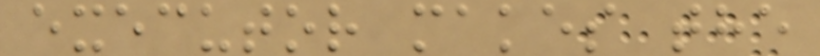executor makes the
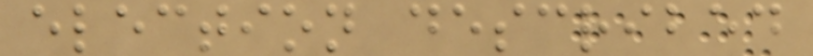election described
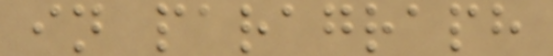in paragraph
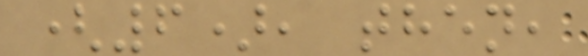(6), then,
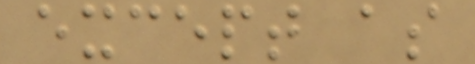except as
